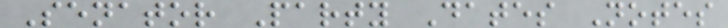Senator Party Dates Notes
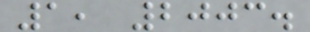1, 2003.
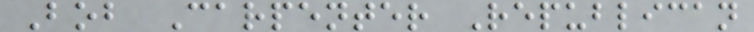Bob Carpenter Republican
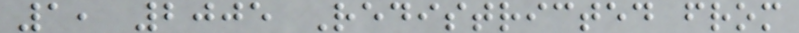1, 2005 Redistricted from
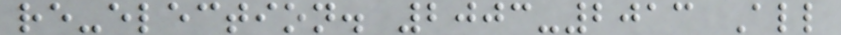re-election. 2003-2013 All
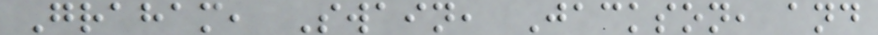Graham, Swain, Jackson, and
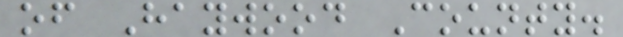of Haywood County.
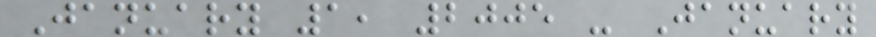January 1, 2005 - January
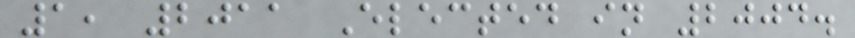1, 2011 Elected in 2004.
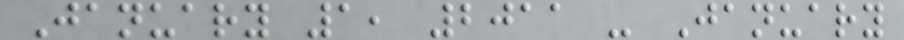January 1, 2011 - January
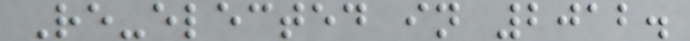Re-elected in 2012.
